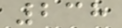238
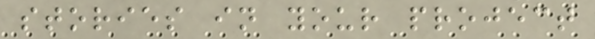stories in your project
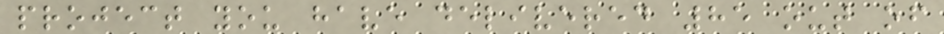project you have delivered 85 out of
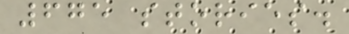675 stories.
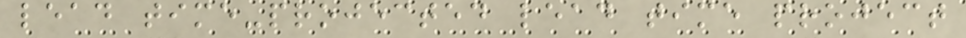lead time-projected lead time project
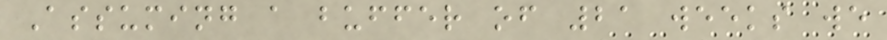Assuming a buffer of 21 weeks we
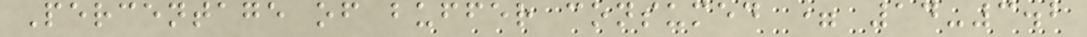Percentage of buffer consumed = 14-3.2
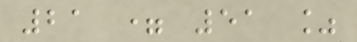21 = 51 %
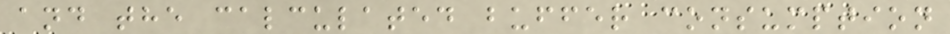and the calculated buffer consumption
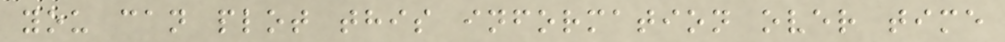you can plot this information over time
